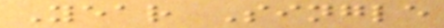Year Single
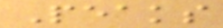Peaks
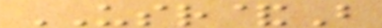USR&B
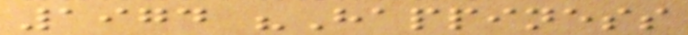1974 "Happiness
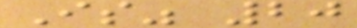Is" 20
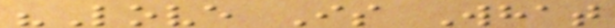"Love Is What
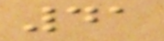41
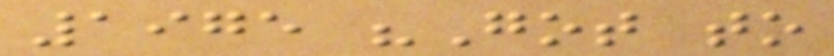1975 "Got to
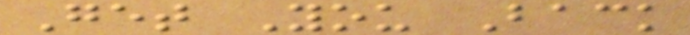Get You Back
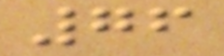76
